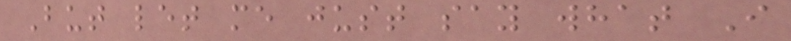But let me just say what I
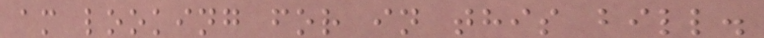am looking for in this bill.
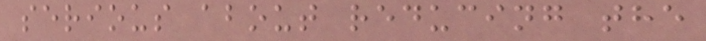serious about reducing the
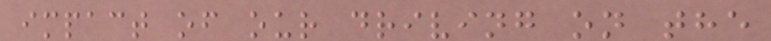impact of our driving on the
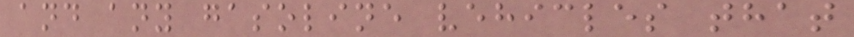and any gasoline vehicles that
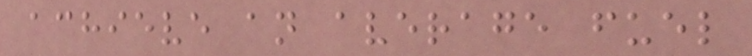achieve an average fuel
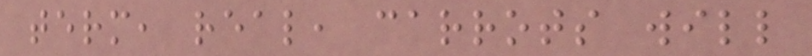term, real, carrots will
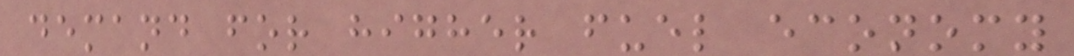demand for higher fuel economy
